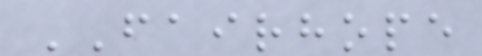FAIRHOPE
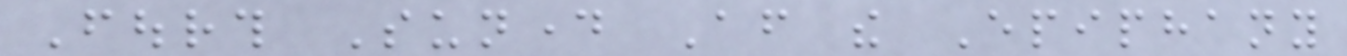Fourth Sunday After the Epiphany
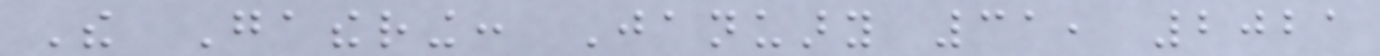The Gathering: January 31, 2021
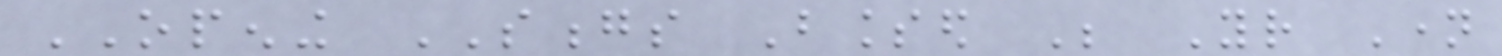OPENING SONGS Blessed Be Your Name
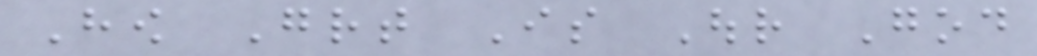How Great Is Our God
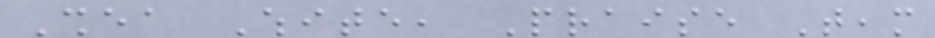Shea White, Praise Team
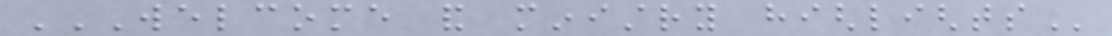WELCOME AND MINISTRY HIGHLIGHTS
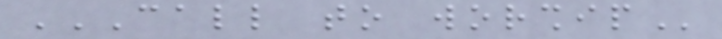CALL TO WORSHIP
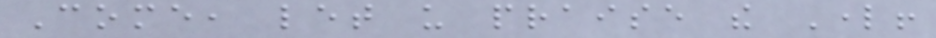Come, let us praise the Lord!
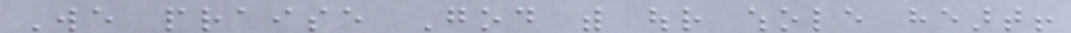We praise God with our whole heart!
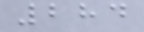284
